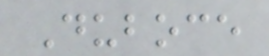Duboce
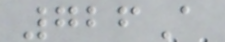726A
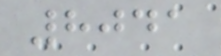8041
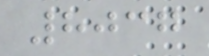8037
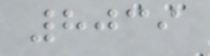8039
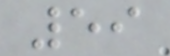59
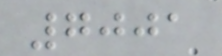7001
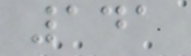141
